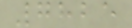7825
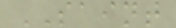SAINT
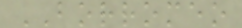BORROMEO
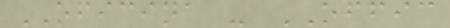OFICINA - OFFIC
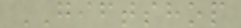GIFTSHOP
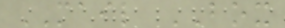MAIL BOX
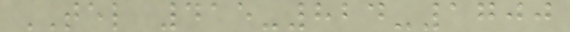TEL 415-824-1700
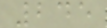245
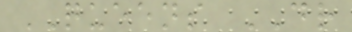QUEENS DR
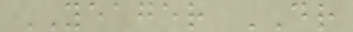YEAGER DR
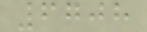6708
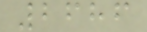2686
